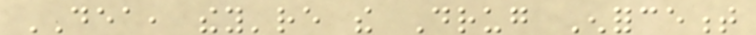DEA, they're the Drug Enforcement
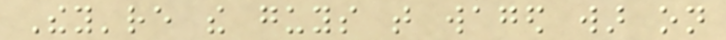They're the guys that waged war on
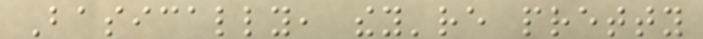Basically, they're pretty
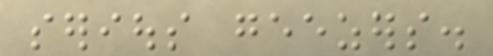serious geezers.
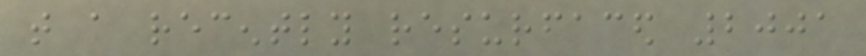that a recently resurfaced 2001
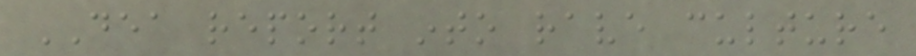DEA report into rave culture
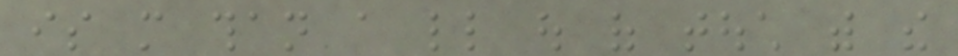is more than a little out of touch with the
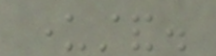understand.
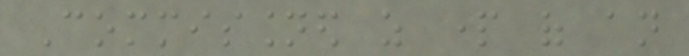Commissioned as part of an
